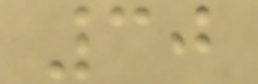30
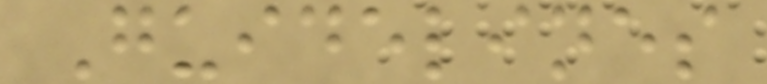Guidelines
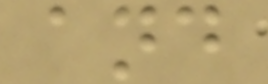and
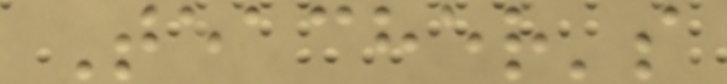Teacher's
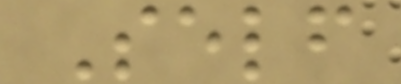Self
